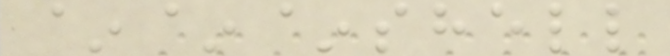~~~shell
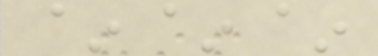~~~
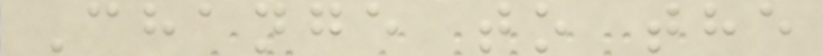Change to the
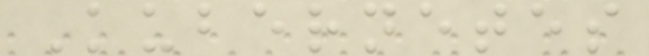Kubernetes
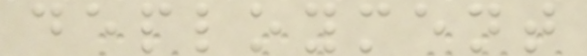deployment
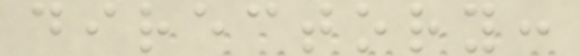directory:
